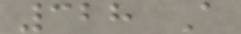328 A
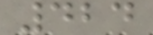424
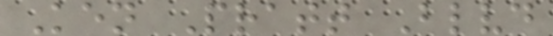Ken Pratt Blvd
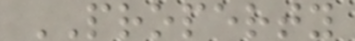PROPERTY
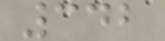342
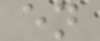en
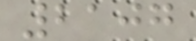2107
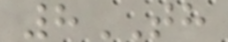8TH
